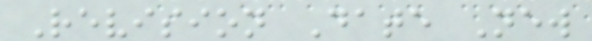Revision Date New
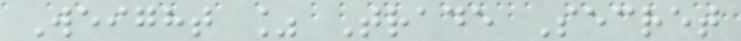Weight % Trade Secret
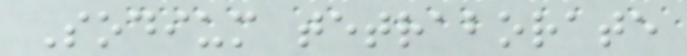Sodium tetraborate
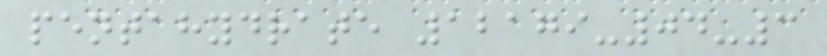pentahydrate 12179-04-3
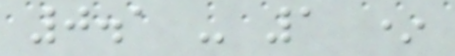0.1 - 1 *
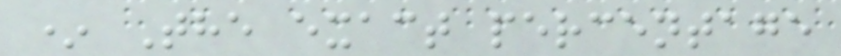* The exact percentage
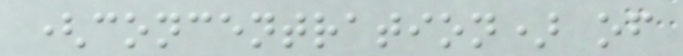(concentration) of
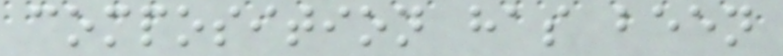composition has been
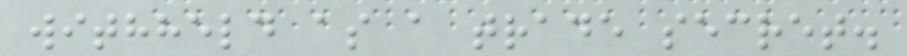withheld as a trade secret.
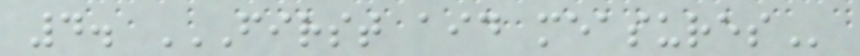4. FIRST AID MEASURES
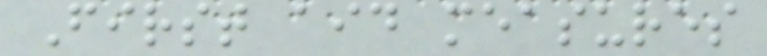First aid measures
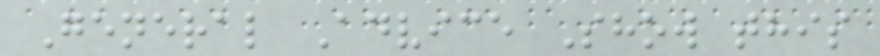General Advice Show this
